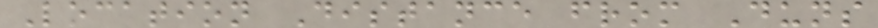Location Distance from Duns
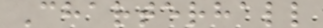Charterhall
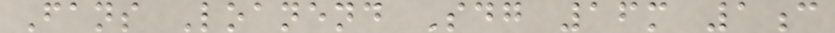Fans Loanend Sdg 16m 1c
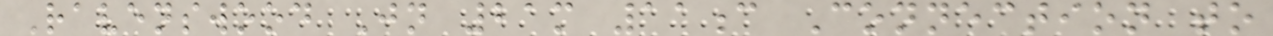Ravenswood Jn 21m 11c Connection to
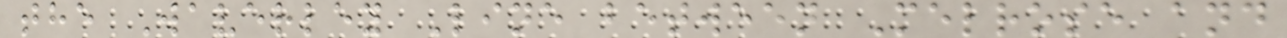the Waverley Line between Melrose and
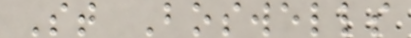St Boswells
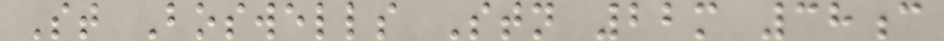St Boswells Stn 22m 38c
